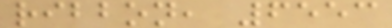ribbon, 6553
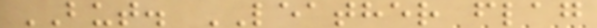BUT. LEATHER flag
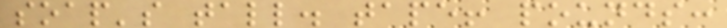soap's tall. tape! pounds:
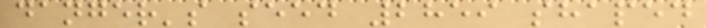danger's seed 2859 shaped
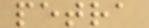petra
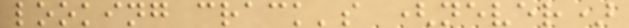looking crack's (never)
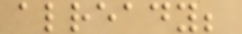already;
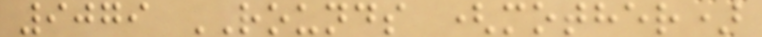9079 ROUNDS (mother)
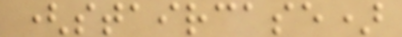(staircase)
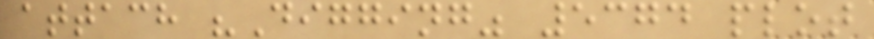attach "Digging" 5374 plot
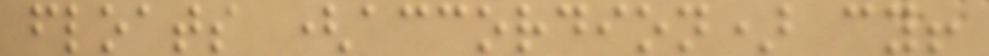floats (accordion) cy!
